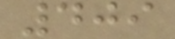409
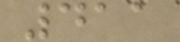411
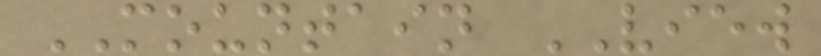MOUNTAIN VIEW
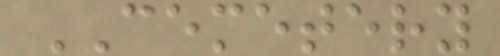CEMETERY
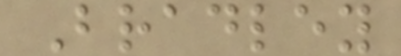Bradley
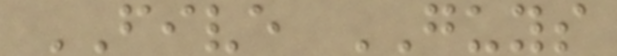FIVE GUYS
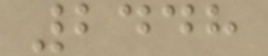2448
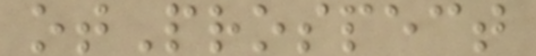otProspect
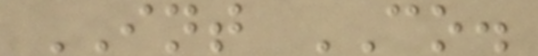INT CO.
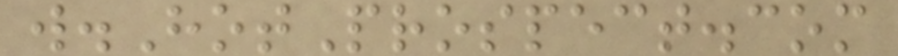w.HotProspect.com
